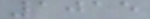1015
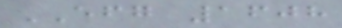EFG 1608
